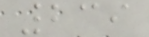239
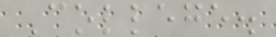College.
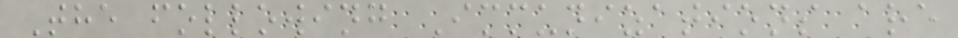The following Immunizations are
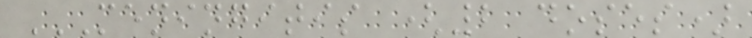MENINGITIS (2 DOSES)
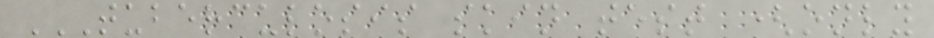TUBERCULOSIS SKIN TEST (ONLY
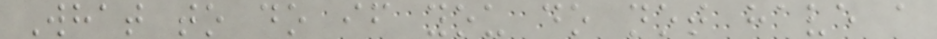What to do if you do not have a
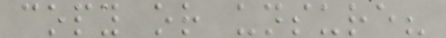copy or unsure?
